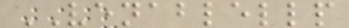VENABLELLP
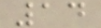14
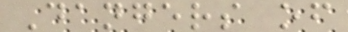Dangers of
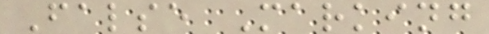False Marking
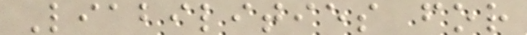Liabilities for
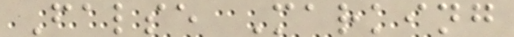False Marking
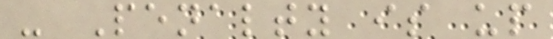- Penalty is up
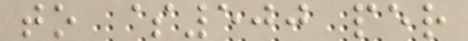to $500 per
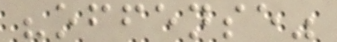"offense"
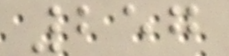257
